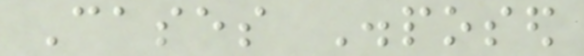Cases Disposed
